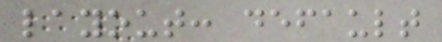layout: default
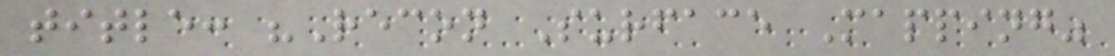title: "Recon Surface Mapping"
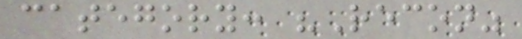category: "Recon"
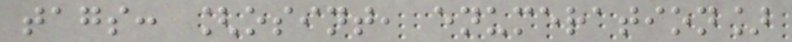tags: [osint, enumeration]
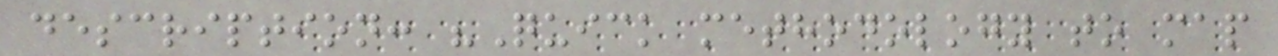description: "Quick methodology to map
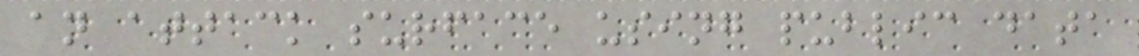an attack surface using public data
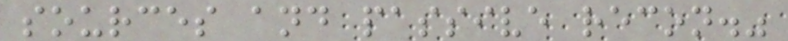sources and passive recon."
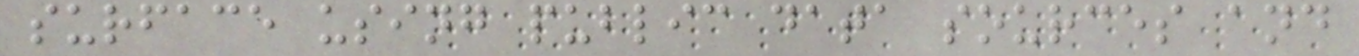surface using public data sources and
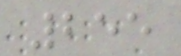255
